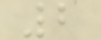2
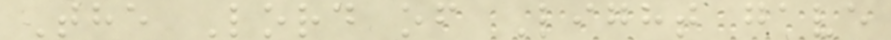The Lord of Light gave
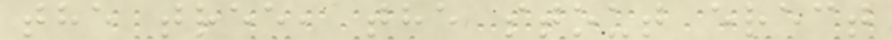the tree, the stout erect
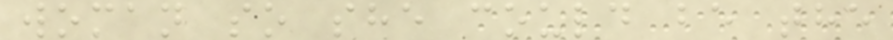woman so she could be the
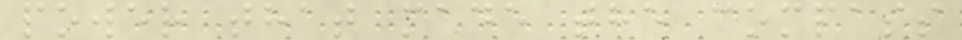power that made the compass
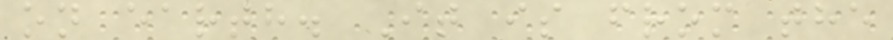on earth. It is from the
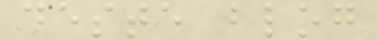deste blog
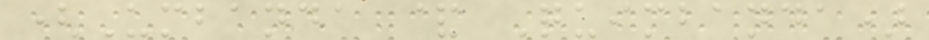(Umbanda & Quimbanda)
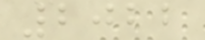2022
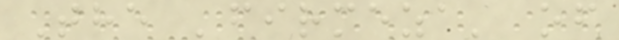The 'firmeza' of
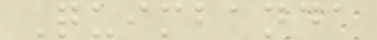Quimbanda
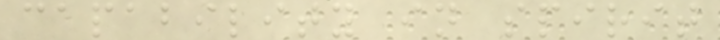capability in spirit
